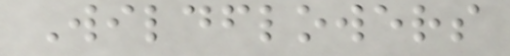Wildflowers
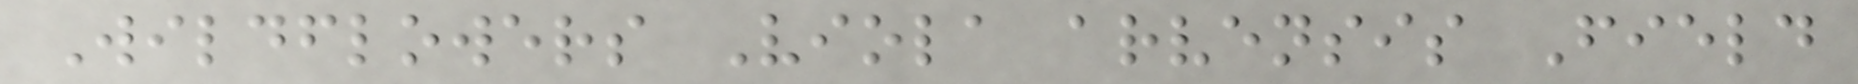Wildflowers Viola arvensis Field
